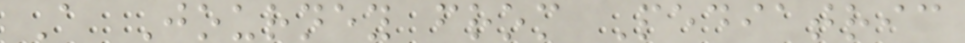A Journey from Pediatric
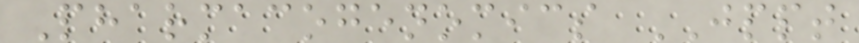Pharmacogenomics JPPT
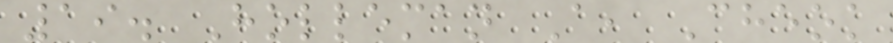19. Holleman A, Cheok
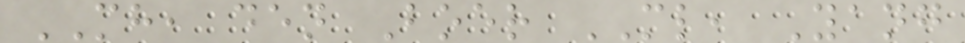MH, den Boer ML, Yang
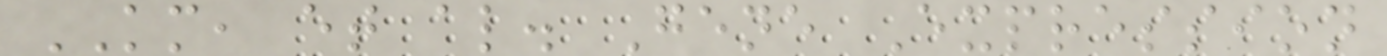KM, et al. Gene Expression
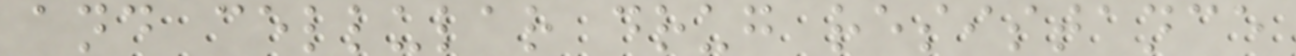and cellular drug resistance
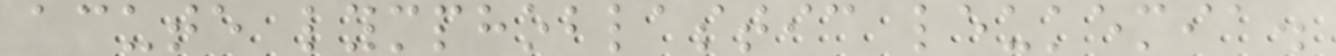acute lymphoblastic leukemia.
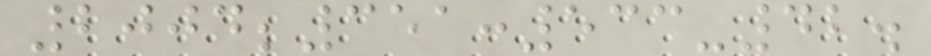2004;351:533-42.
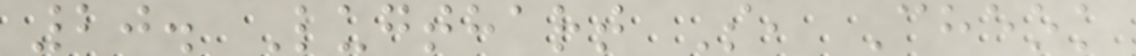20. Lugthart S, Cheok
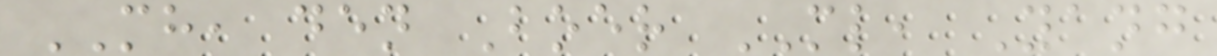MH, den Boer ML, Yang
